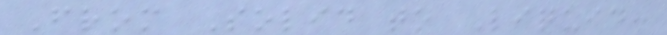From Solid to Liquid:
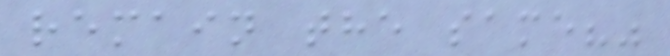remain the same?"
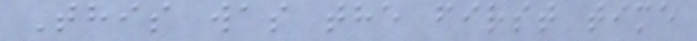This was the first time
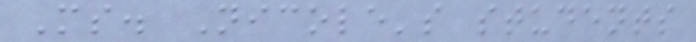Ms. Nicole's students
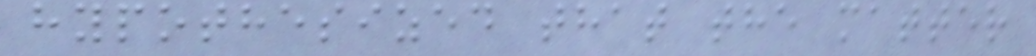hypothesized that the matter
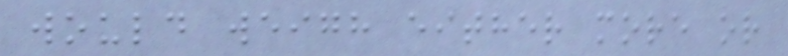would weigh either more or
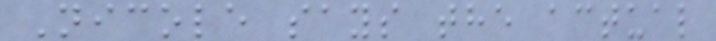Nicole says the actual
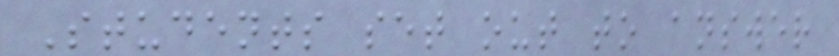Students set out to answer
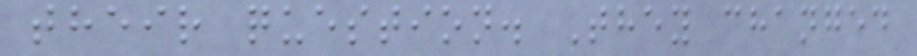their question. They changed
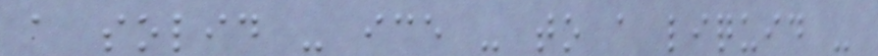a solid - ice - to a liquid -
